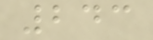243
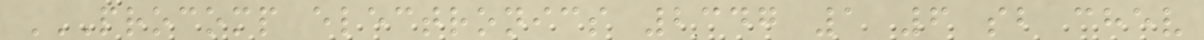PROCOMP ELECTRONICS 2347 1 6 SB CHEV
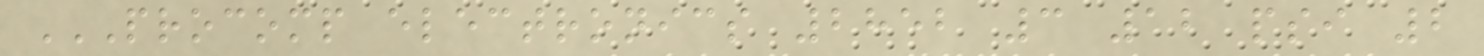PROCOMP ELECTRONICS 2852 3 12 PSI 2
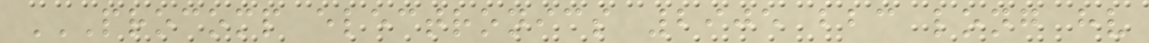PROCOMP ELECTRONICS 2905 BBC LONG HV
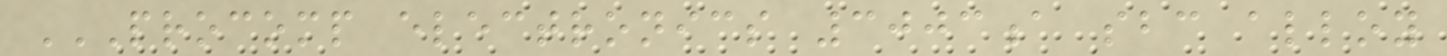PROCOMP ELECTRONICS 3003A SBC ALLOY
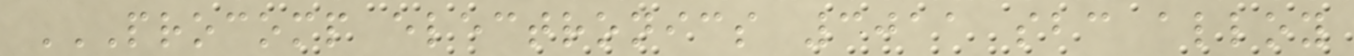PROCOMP ELECTRONICS 3011 SBC ALLOY
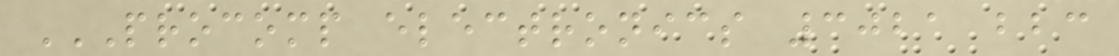PROCOMP ELECTRONICS 3021 BBC
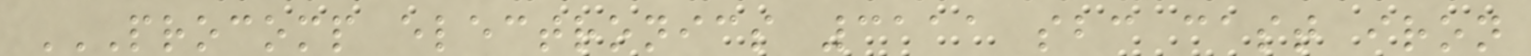PROCOMP ELECTRONICS 3111 SBC CAST IRON
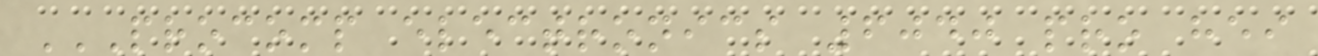PROCOMP ELECTRONICS 6040 PRO HEI
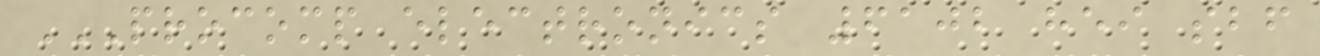PROCOMP ELECTRONICS 6102 HEI SBF
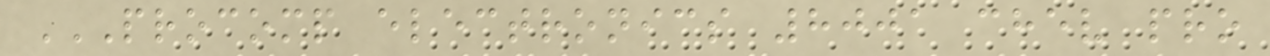PROCOMP ELECTRONICS 8001 CHEV PRO
